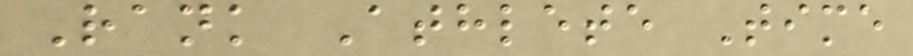Rank Athlete Time
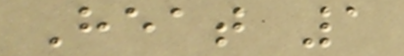Heat 1
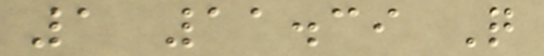1 11.39 Q
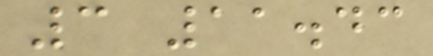3 11.43
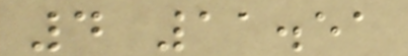4 11.51
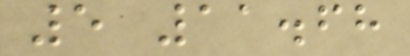5 11.68
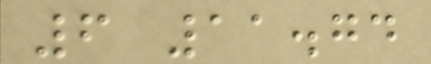6 11.74
